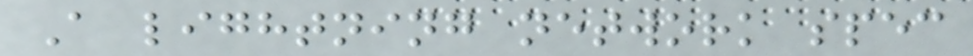A lightning network spec
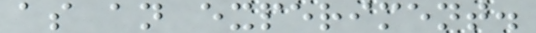as an experiment.
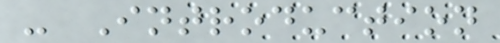- Introduction
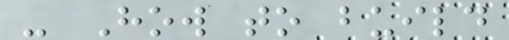- How to build
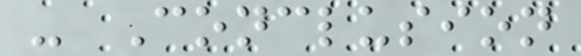- Conclusion
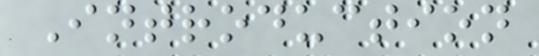Introduction
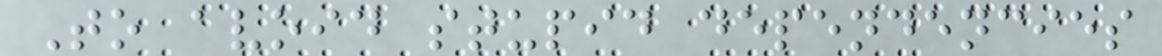To avoid stupid dependencies
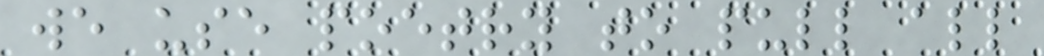we use poetry to pull all
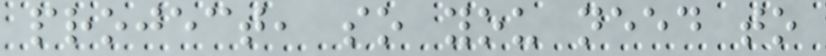project, so you need to
